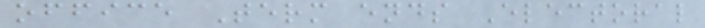office Term ends Electoral
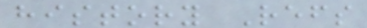history Refs
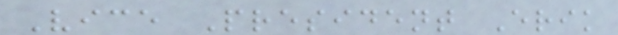Vice President Erik
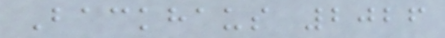Backhaus 2026
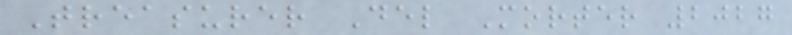Treasurer Del Morter 2027
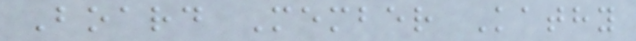Board Member Kathy
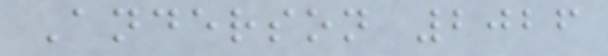Anderson 2026
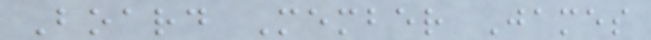Board Member James
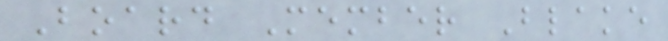Board Member Blake
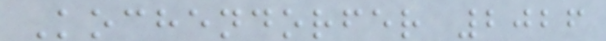Kochendorfer 2026
